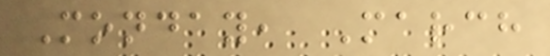Monday, March
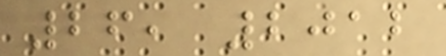26, 2012
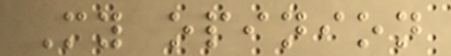My opinion
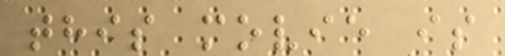this movie is
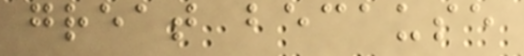great because
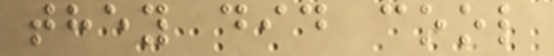they did cool
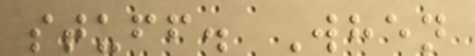stuff. When
